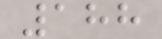188
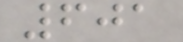601
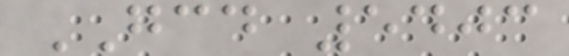GCD 5403
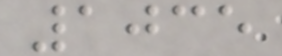1035
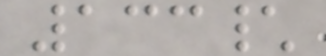133\
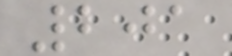201
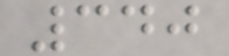340
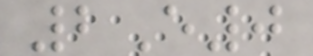2E0
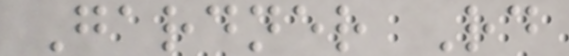Gardner Rd
